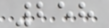258
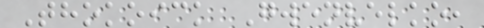Thokoick Gwenvelko,
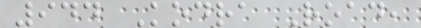944 Kodra Road,
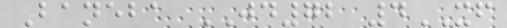Baneba JD72 4XF
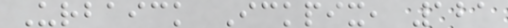Urbaick Ickpix, 121
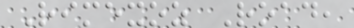Rimexoz Road,
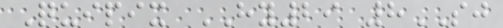Quipix HY29 8SJ
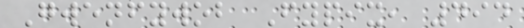Gwenfywob Fypix, 494
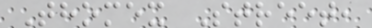Thomex Street,
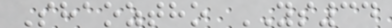Shaoztho YS34
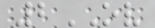2OV
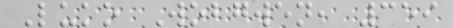Luko Wobgwen, 359
